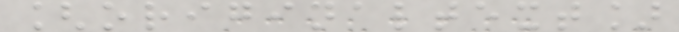[originaltext]
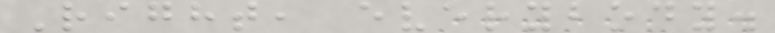Right, everybody.
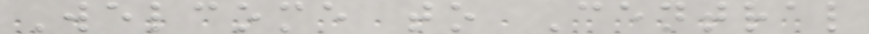Welcome to Central
